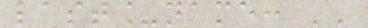last_name: ''
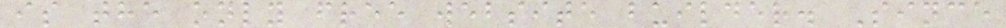is the only free website builder. Since
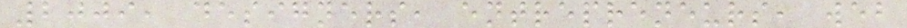2009, designers, entrepreneurs, web
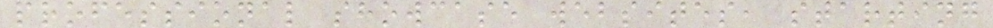professional showcase websites, starting
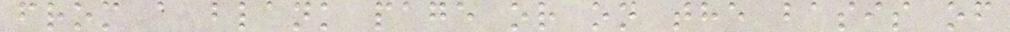from a blank page or on the basis of
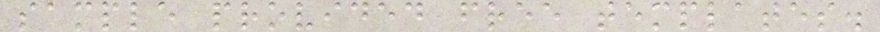sample provided free templates.
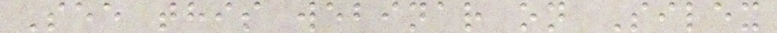See this webinar on Silex
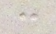:
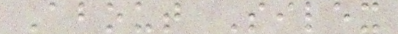About Silex
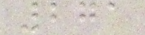271
